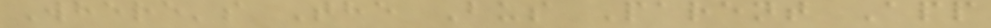Where's The Bus Parent App
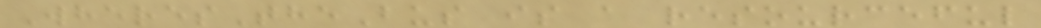WheresTheBus is a resourceful
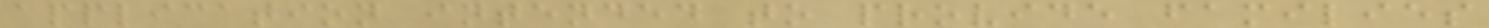application intended to provide families
